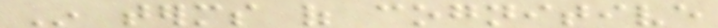In terms of cognitive
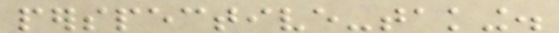perspective-taking.
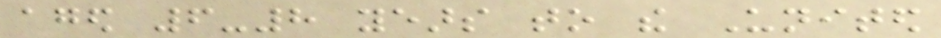aged 6-8 years to the United
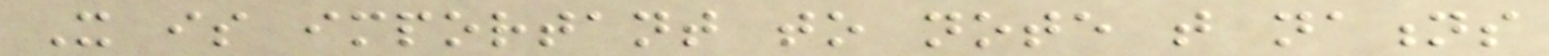It is important to note that nations
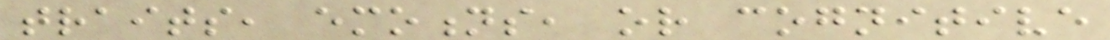traits, emotions, or cognitive
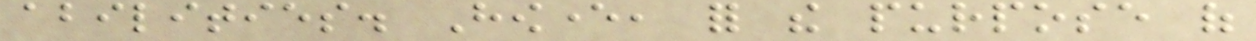abilities. However, for the purpose of
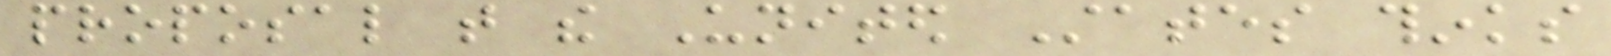proposal that the United States thinks
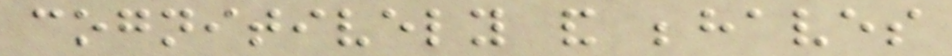cognitively and behaves
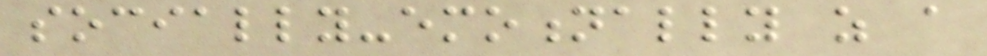socially-emotionally as a
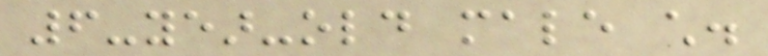6-year-old male child.
